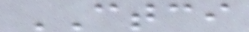CTCI
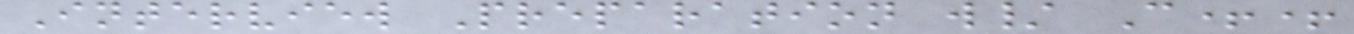Interview Preparation w/ C++
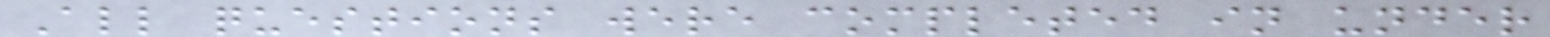All questions were completed in under
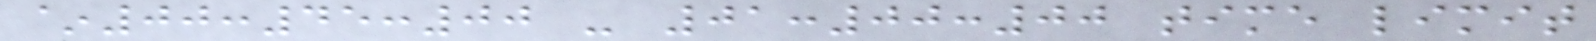~00:45:00 - 01:00:00 time limit
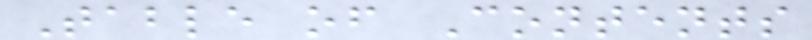Table of Contents
